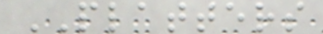PLATTERS
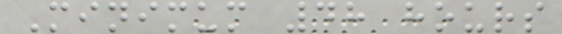Minimum 48 hours
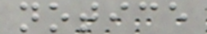notice
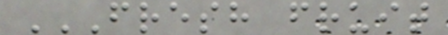FRESH FRUIT
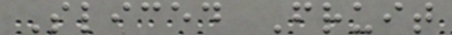Sliced Fruit
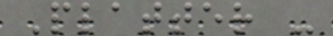Platter -
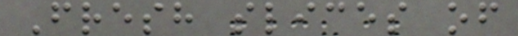Fresh slices of
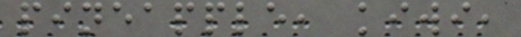pineapple, kiwi,
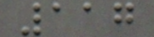117
